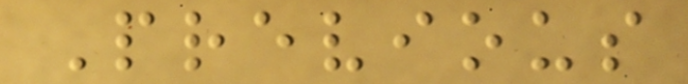Previous
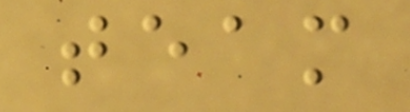team
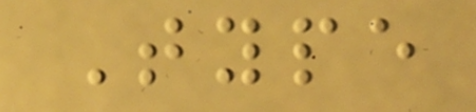Type
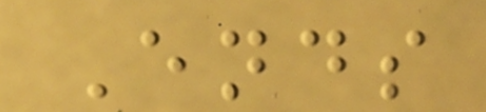Ends
